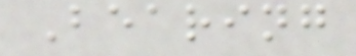Bearing
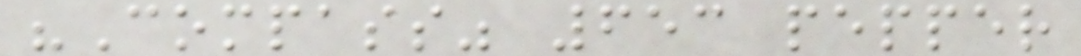"Compass" 653 pepper
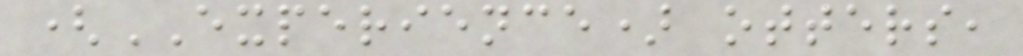(EXPERIENCE) otters,
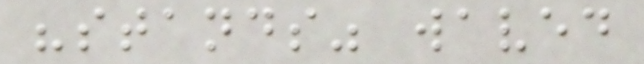"stands" waved
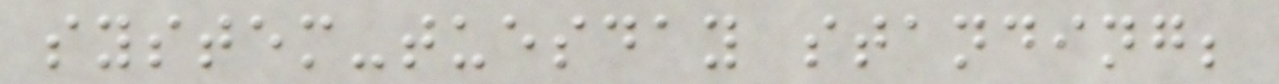system-tuesday standing;
